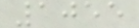1055
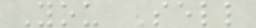You Sell
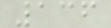136
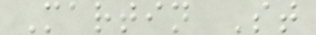Martin St
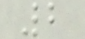2
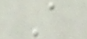A
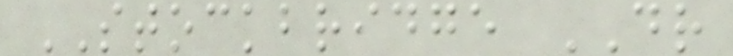STOCKBRIDGE DR
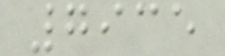7935
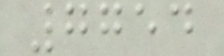7754
